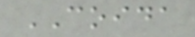COIDA
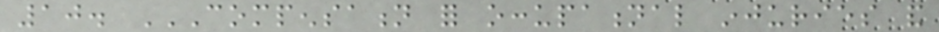10. COMPENSATION FOR OCCUPATIONAL INJURIES AND
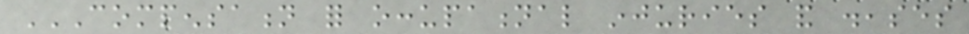COMPENSATION FOR OCCUPATIONAL INJURIES AND DISEASES
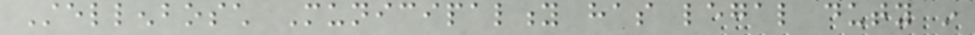Stellenbosch Municipality has legal duty in
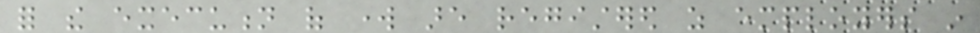for the execution of work are registered as employers in
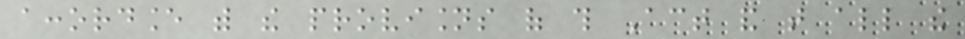accordance with the provisions of this Act and that all the
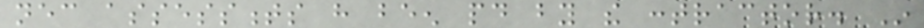necessary assessments have been paid by the contractor. In
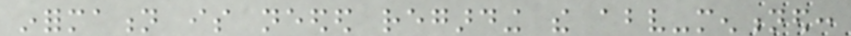information is needed regarding the above-mentioned:
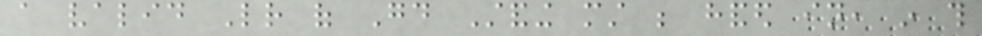a valid Letter of Good Standing must be handed in, in this
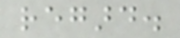regard.
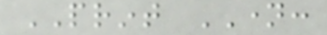PRINT NAME:
